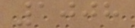1008
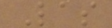Las
